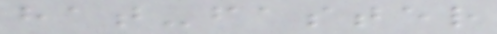hat-faster
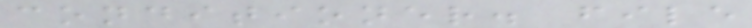conditioner. file
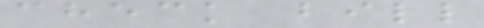check bill
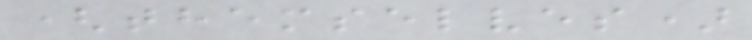(themselves)
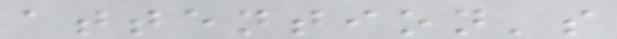attention's
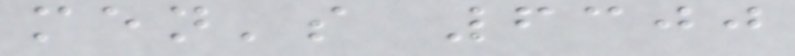men's 6300
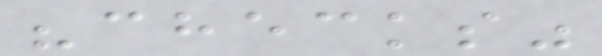"checks"
